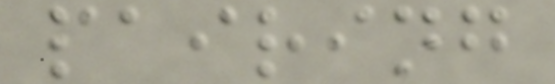pairing
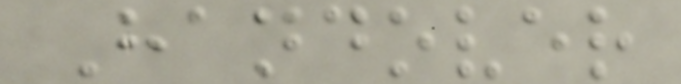Handover
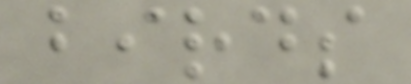birds
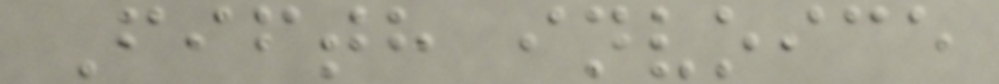Fifth invoice
